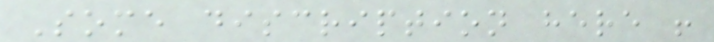Some discription here !
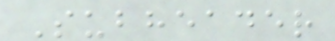Subheader
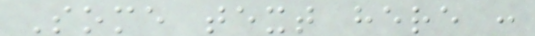Some text here :
